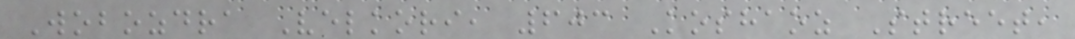Wobozdra Velkori, 603 Koshaoz Street,
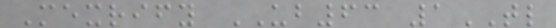Mexrify UB63 1TL
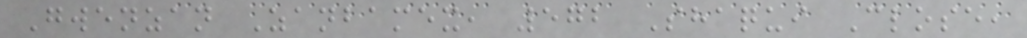Gwenzan Zanbamex, 572 Shaqui Close,
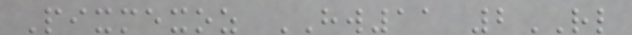Pixmexoz HW11 2RL
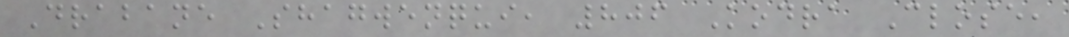Drabane Shagwenqui, 806 Kodra Close,
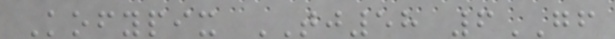Kofypix TJ58 6GF
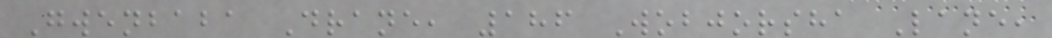Gwenbaba Drane, 186 Wobjorsha Lane,
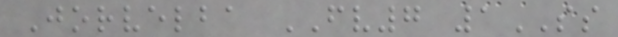Jorvelba FV7 1SS
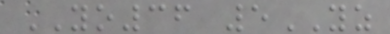YO36 5YZ
